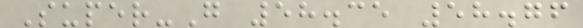Super-G 58.35 58.76
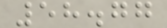58.77
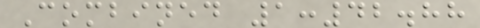Combined 1:42.88
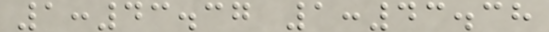1:43.37 1:43.38
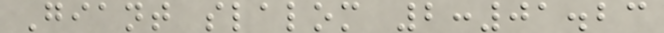Giant slalom 2:01.23
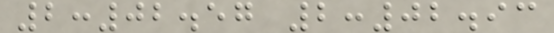2:02.57 2:02.93
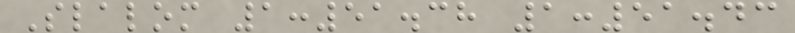Slalom 1:51.38 1:51.43
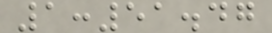1:51.47
